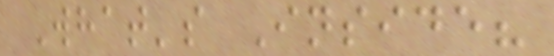What's Inside?
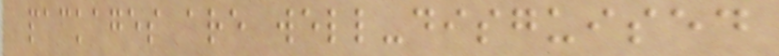packages are well-disguised
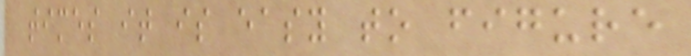times it is easy to figure
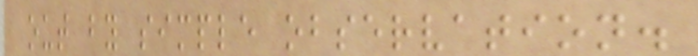out by simple observation.
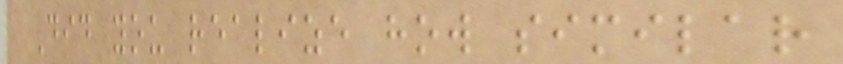Did you realize how similar
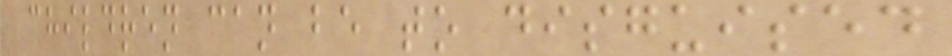children can be to disguised
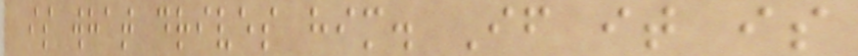is what drives him. If it is
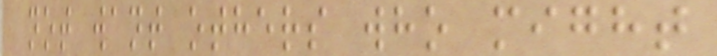not want others who might
